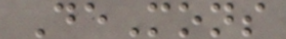DeMons
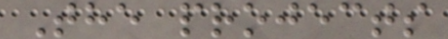The projects
